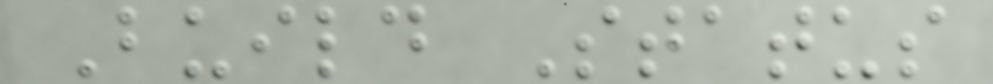Build Status
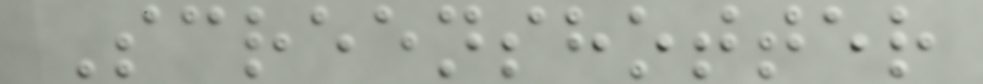Screenshotter
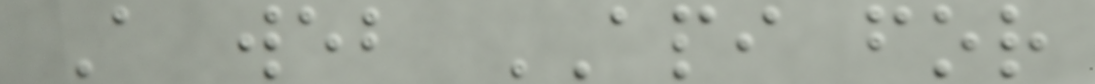A web API for
